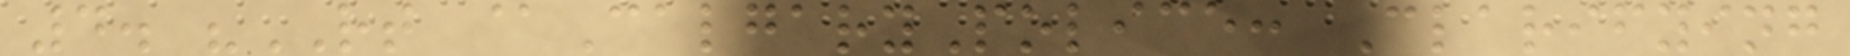4. "RT @CalgaryPolice: Clarifying
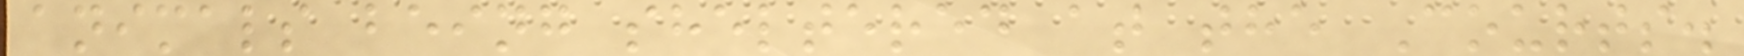animals being sheltered at the Courts.
